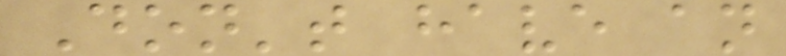Don't have an
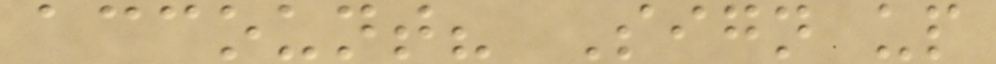account? Sign up
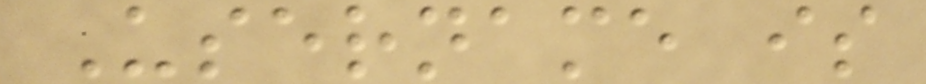Username is
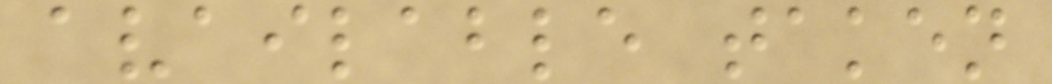available taken
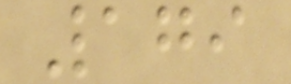179
